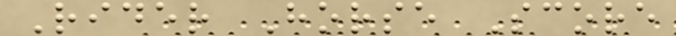Rider Horse Score
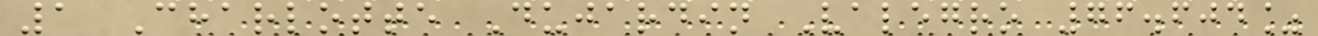1 Charlotte Dujardin Valegro 76.604%
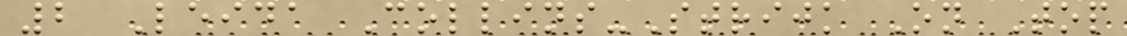2 Leida Collins-Strijk On Top
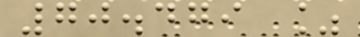70.479 %
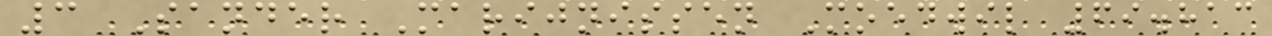3 Sander Marijnissen Moedwil 69.813
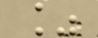%
